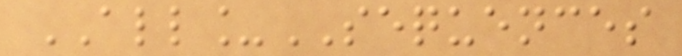ALL_SEQUENCES
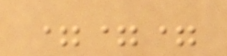===
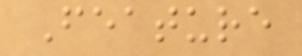Feature
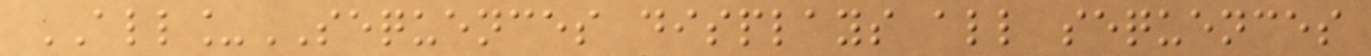ALL_SEQUENCES displays all sequences
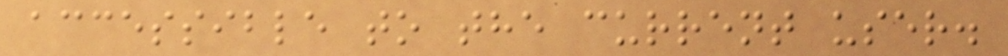accessible to the current user.
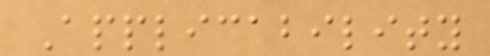Applicability
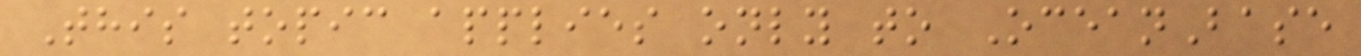This topic applies only to OceanBase
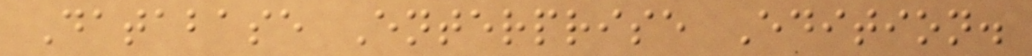Database Enterprise Edition.
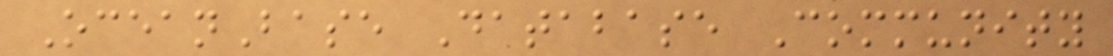OceanBase Database Community
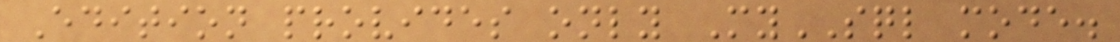Edition provides only MySQL mode.
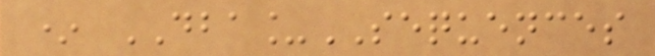* DBA_SEQUENCES
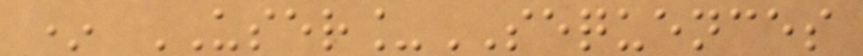* USER_SEQUENCES
